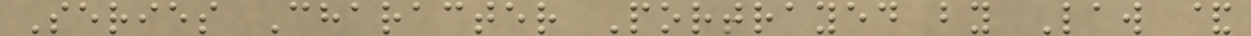Series Character Portrayed by Law &
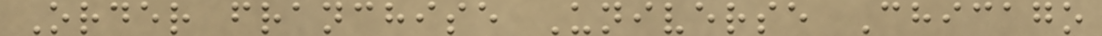Order franchise Universe Chicago
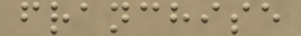franchise
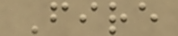Fire
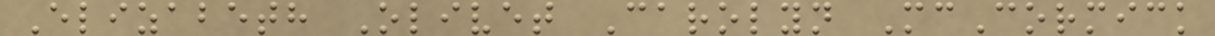Elizabeth Olivet Carolyn McCormick
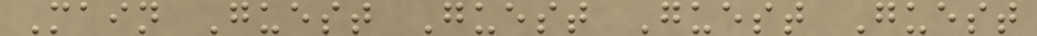Main Guest Guest Guest Guest
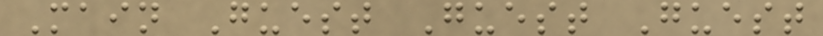Main Guest Guest Guest
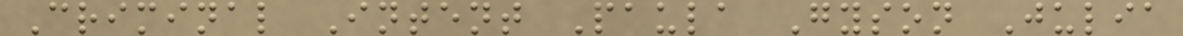Criminal Intent Paula Gyson Julia
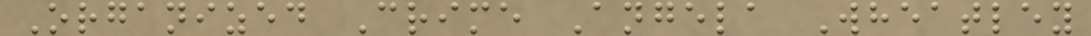Organized Crime Angela Wheatley
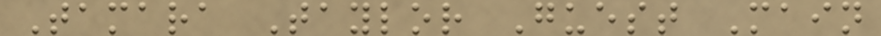Tamara Taylor Guest Main
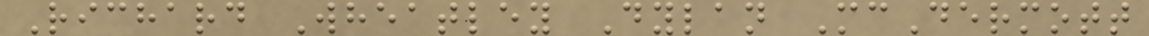Richard Wheatley Dylan McDermott
